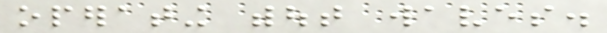operating without waves.
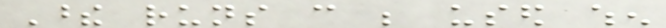These runs can be used when
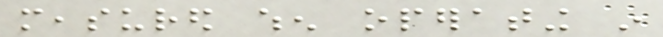measured when operating in
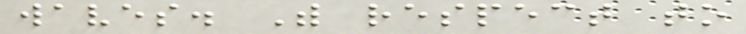waves. With respect to
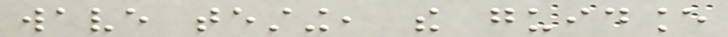wave testing, the guidance
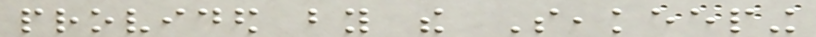provided by the Seakeeping
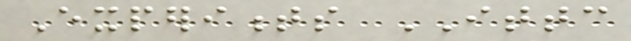Experiments ITTC
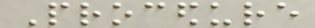Procedure
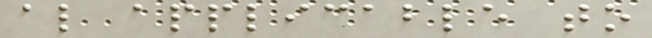also applicable to
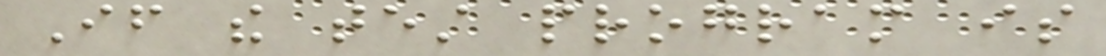If the test program is
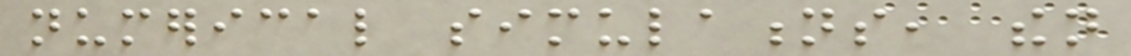numerical simulations, then
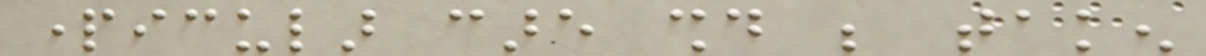particular care should be taken
